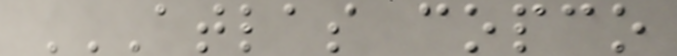ATLAS COPCO
